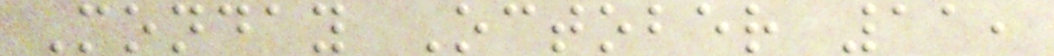Monday October 11,
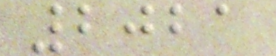2021
